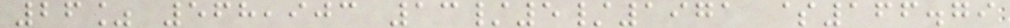26% 568,903 13/5/1971 $166.79
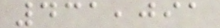431,091
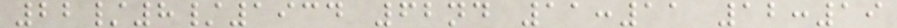22/8/1934 62nd 11:11 12:19
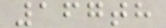167th
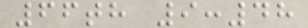66th 9:48
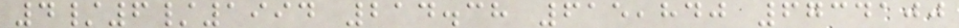4/6/1994 214.38 615,840 6734100
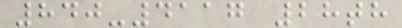840-4117 28th
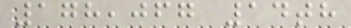178,067 14th
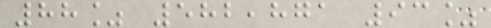88% 582,871 93%
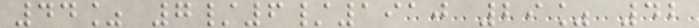44% 7/6/1910 29% 42
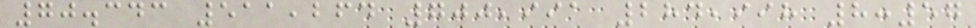70.343 511,264 700,991 284,998 8:57
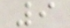9
